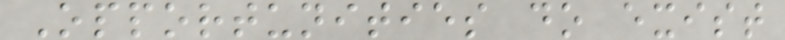Opportunities do exist
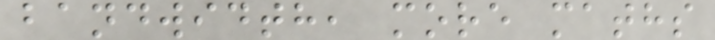bandwidth, more maths
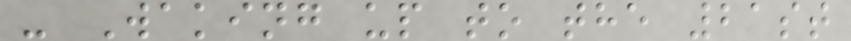- Waking up to the 21st
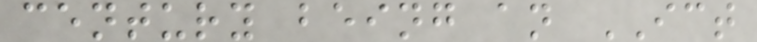century being an ICT
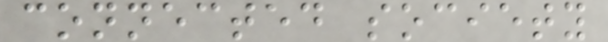connected society
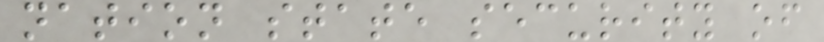nation state security of
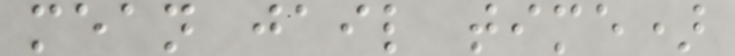mean jail time)
